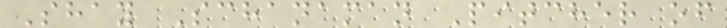Shay Schanaman Pitcher of
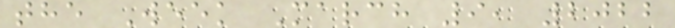the Week March 9, 2022
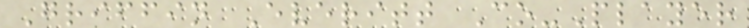Griffin Everitt Co-Player
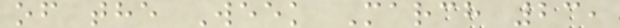of the Week March 23,
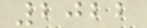2022
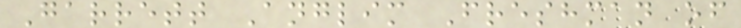Garrett Anglim Freshman of
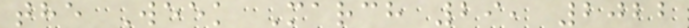the Week March 29, 2022
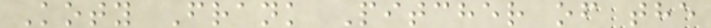Koty Frank Pitcher of the
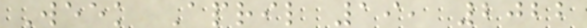Week April 19, 2022
